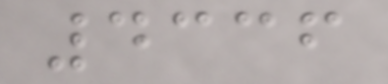4336
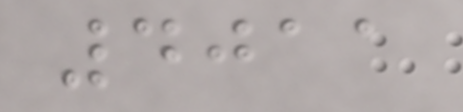4011
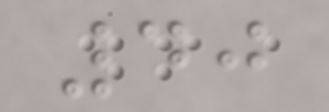40
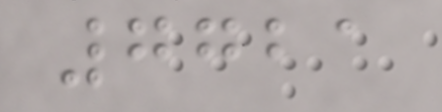7721
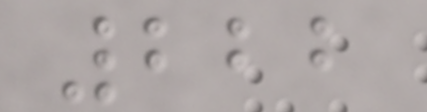222
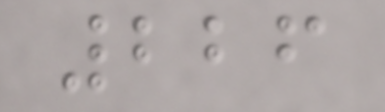226
